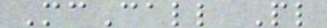McCall Pl
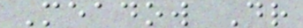Meadow Dr
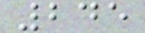245
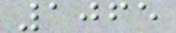1065
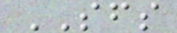SFS
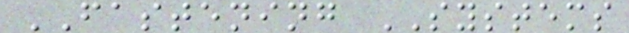FASTENING SYSTEMS
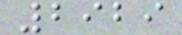2929
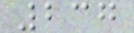237
